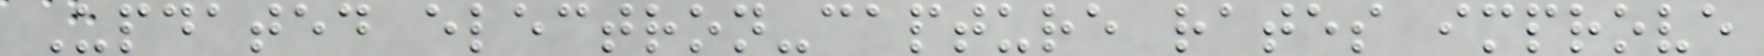Updated electron-capture rates improve
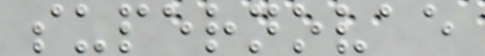supernovae
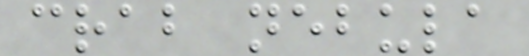crab nebula
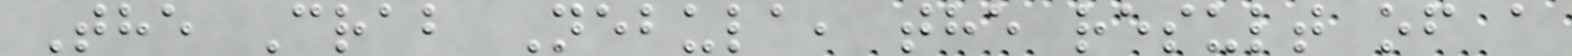The Crab Nebula, the result of a
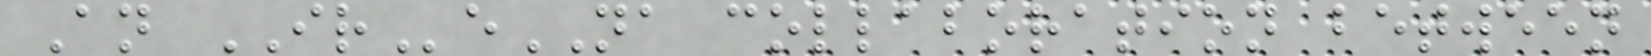An IReNA collaboration between
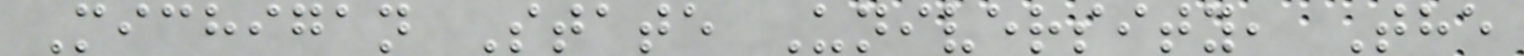Michigan State University, The
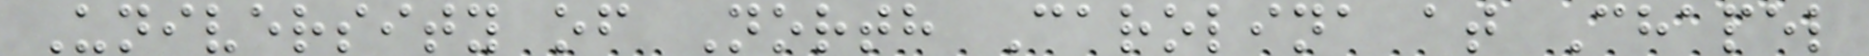University of North Carolina at Chapel
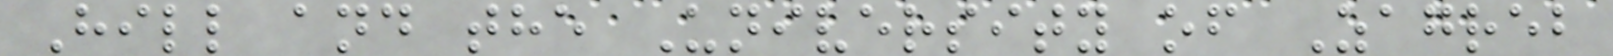Hill and the University of Zagreb
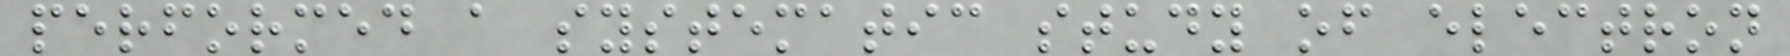performed a systematic study of electron
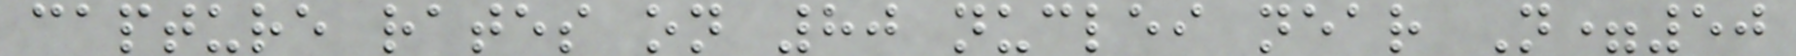capture rates on 80 nuclei near N=50
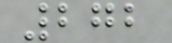272
